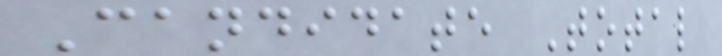Candidate Total
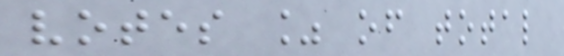votes % of total
